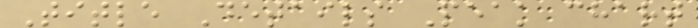Title Details Peak chart
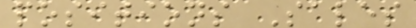positions Sales
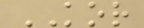KOR
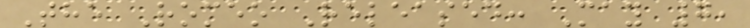The Romeo Released: May 7,
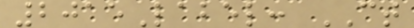2015Label: CT
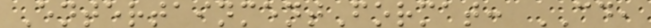EntertainmentFormat: CD,
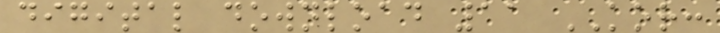digital download 11 KOR:
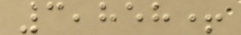3,858+
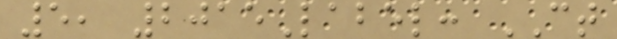5, 2015Label: CT
